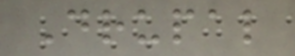Drupal
